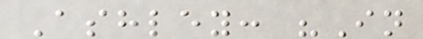Ashley: "In
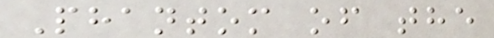Phantom of the
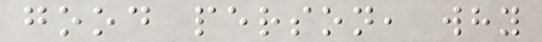good person, why
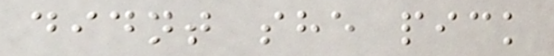didnt she pick
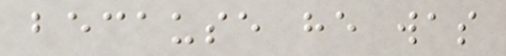because he was
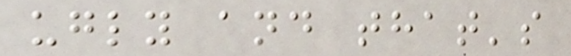ugly and that's
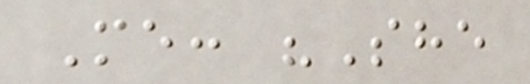Me: "She
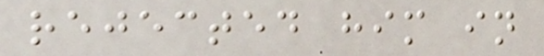rejected him in
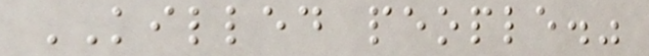KILLED people."
